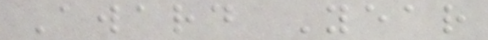Award Year
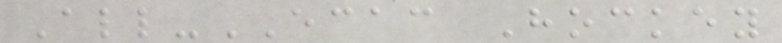All-ECAC Hockey
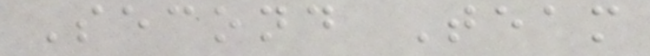Second Team
